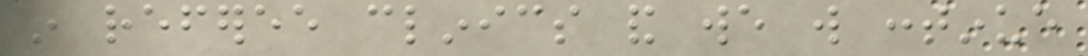in referee clinics and we will continue
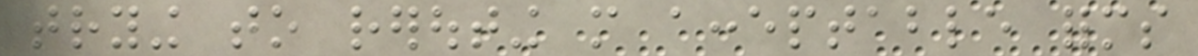trying to rerouting more acceptable forms
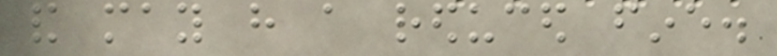and may have a reduced fine.
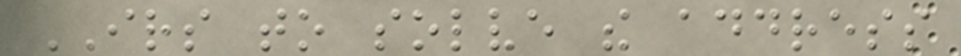IRS to solve the address
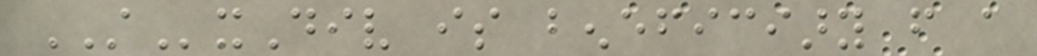STxDiv is beneficiary from a
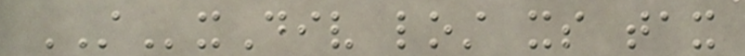STxDiv lost its tax
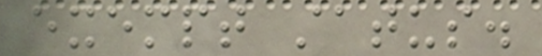exempt status.
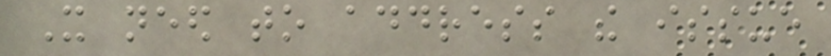It need to address the issue
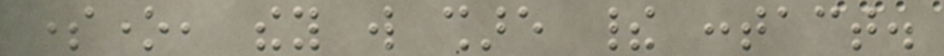someone, they will share their contact.
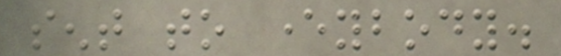sent to everybody.
